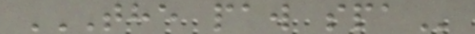THE PAW SPA
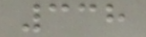338
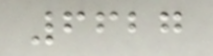6627
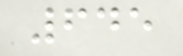645
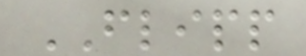FLIPP
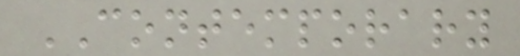CONTEMPORARY
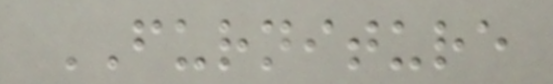FURNITURE
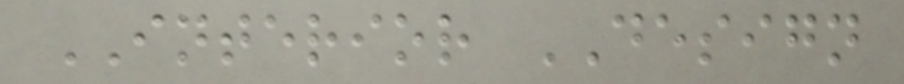INTERIOR DESIGN
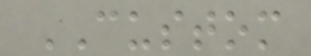CUSTOM
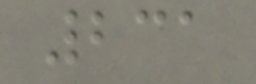231
